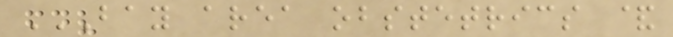BAY AREA OBSTETRICS &
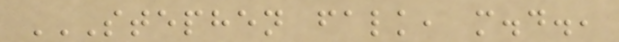STEPHEN FALK, M.D.,
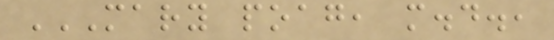MARY POAG, M.D.,
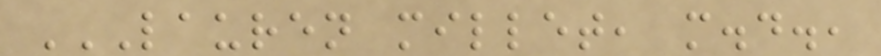LAUREN MILLET, M.D.,
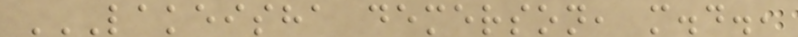LAKEISHA DEMERSON, M.D.,
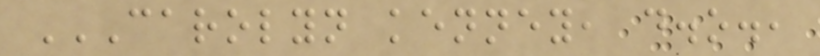CAROLYN KENNEY, D.O.,
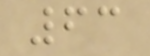63
